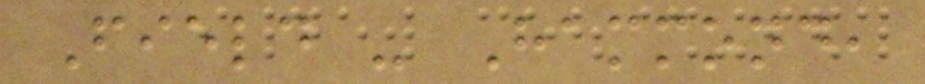Field - Hammond,
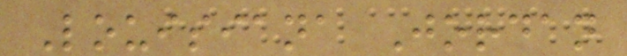Louisiana Jordan
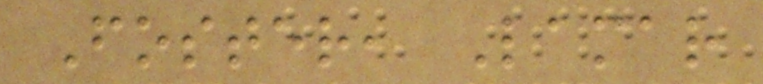Foster, Lamar
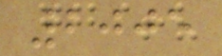2005
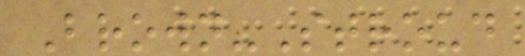Brown-Stroud
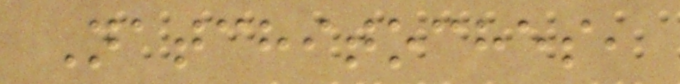Natchitoches,
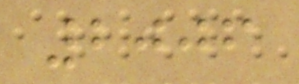2006
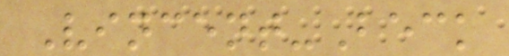Vincent-Beck
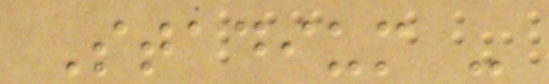Stadium -
